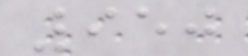950
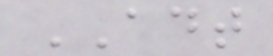ADT
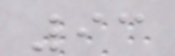93
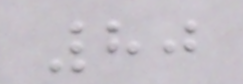80
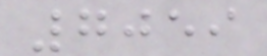7059
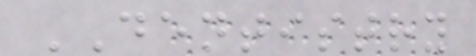DENTISTRY
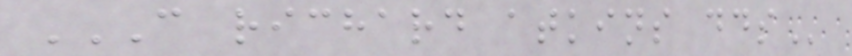C RICHARD ATKINS DDS
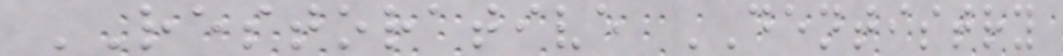RESTORATIVE DENTISTRY
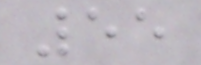55
